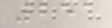251
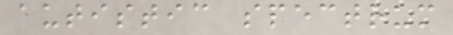autistic spectrum
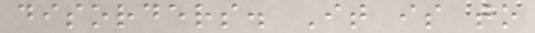disorders. It is to
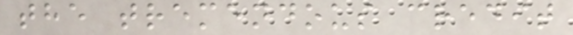the tremendous credit
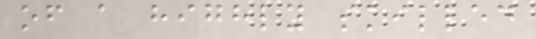of a highly skilled
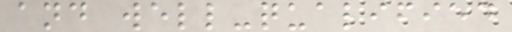and well-qualified
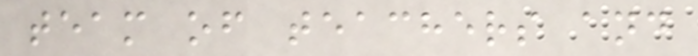team of teachers and
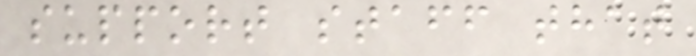support staff that
